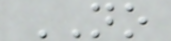NO
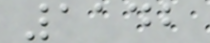1142
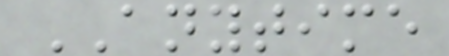ANYTIME
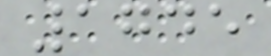1745
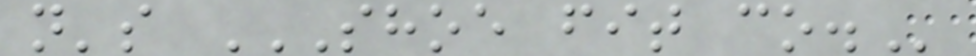n's SHOE FIT CO.
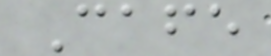Cafe
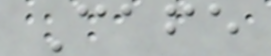Cafe
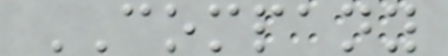COMPANY
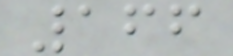166
